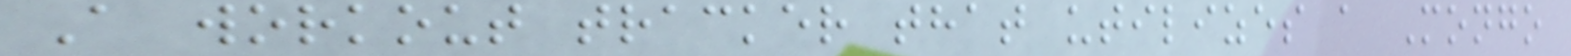A workout tracker that utilizes a Mongo
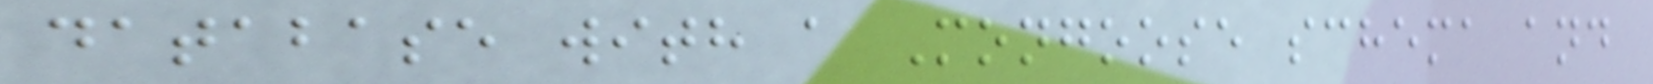database with a Mongoose schema and
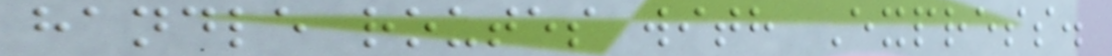handle routes with Express.
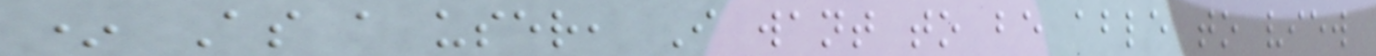* As a user, I want to be able to view
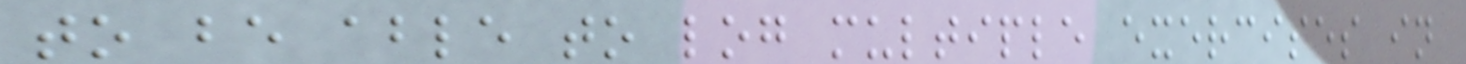to be able to log multiple exercises in
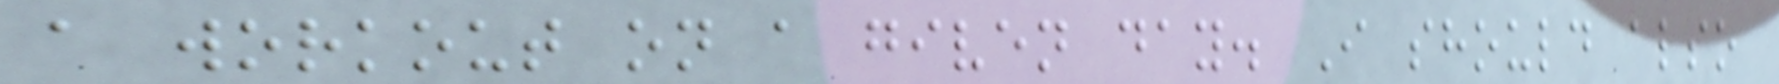a workout on a given day. I should also
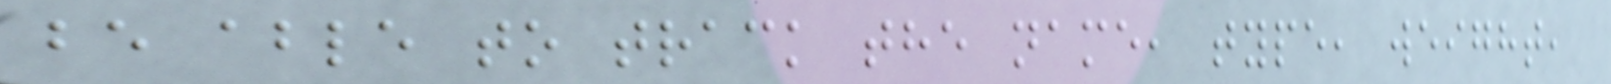be able to track the name, type, weight,
